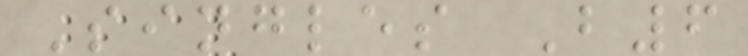Singles B6
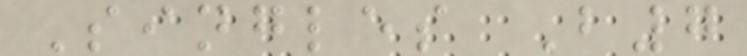Singles B7
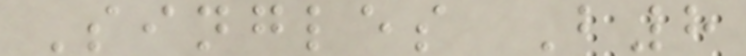Singles B8
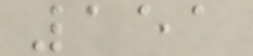151
